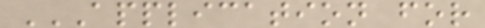APPLICATION FOR
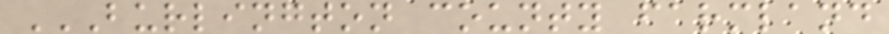BURLINGTON COUNTY FARMLAND
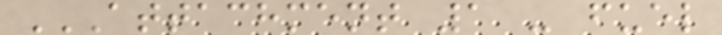ATTACHMENT 1 - FUEL
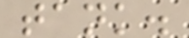tank.
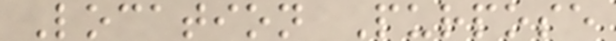Location Purpose
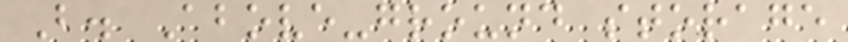B. Above-ground storage
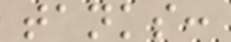tanks:
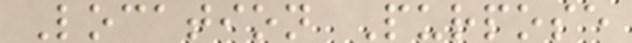Location Purpose
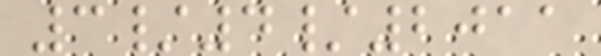3/4/2011
